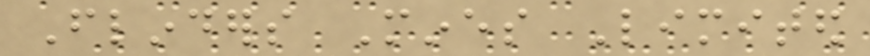Flinders Mines Limited
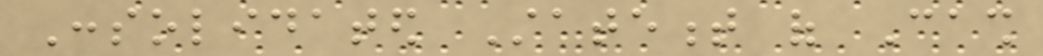Consolidated Statement of Cash
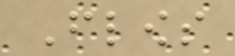Flows
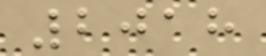2018
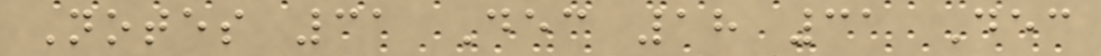Notes 31 Dec 18 31 Dec
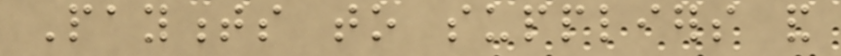Payments to suppliers and
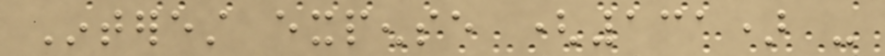Interest expense (131) -
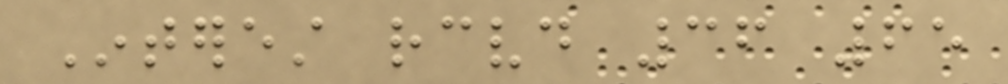Interest received 36 65
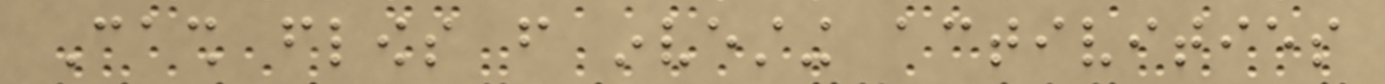Cash flows from investing activities
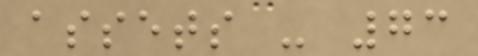assets - 73
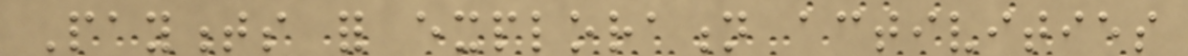Payments for exploration activities
